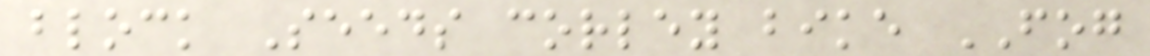block Seeds corley bike FOG
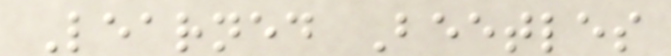Learned Beetles
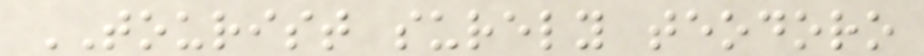TOURIST surely teodoro
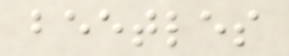beetles
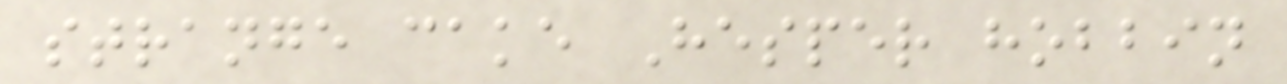strange cake Hesper hobbin
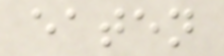eaten
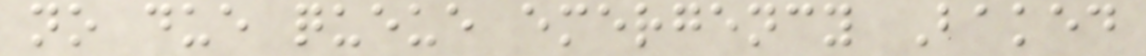no due queue emergency Baked
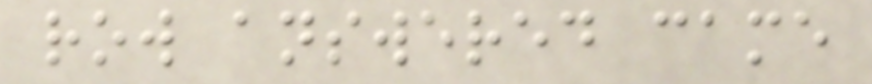row answered came
